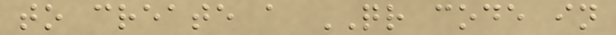to create a QR code in
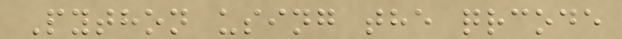Python using the qrcode
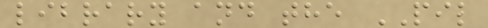library and the PIL
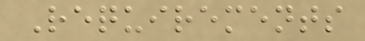Requirements
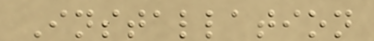Installation
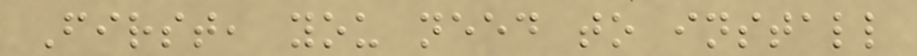First, you need to install
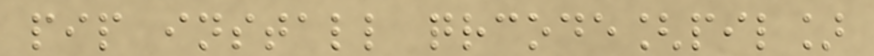pip install qrcode[pil]
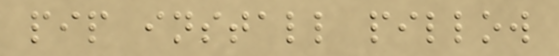pip install pillow
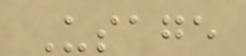Usage
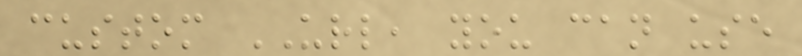custom URL, you can use
